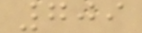709
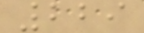229
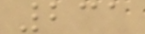231
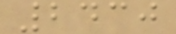2430
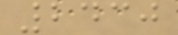2430
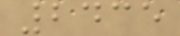2435
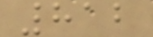812
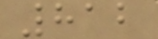812
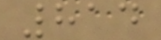814
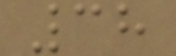38
